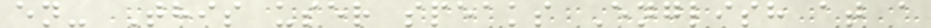en- This user speaks English at a
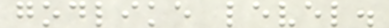godlike level.
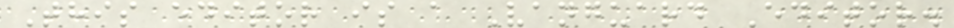This editor is a Vanguard Editor.
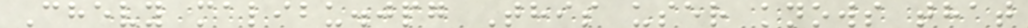Chevy malibu.jpg This user knows that
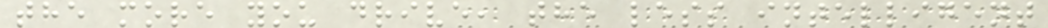the more you drive, the less intelligent
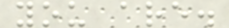you are.
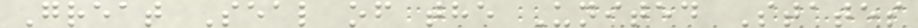Great Seal of the United States
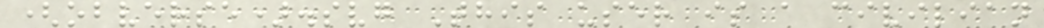(obverse).svg This user is a civilian
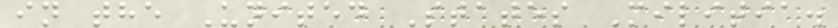in the United States Militia.
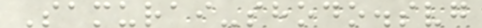Samurai-shodo.svg
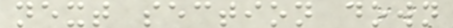next section down
